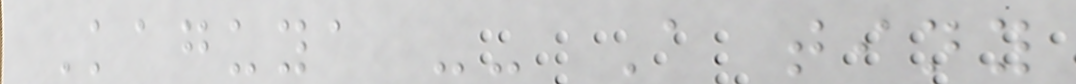Kaguya -- A tiny
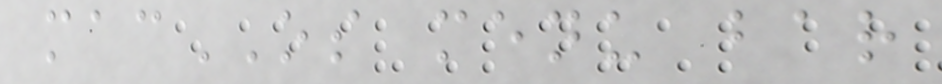macOS menu bar
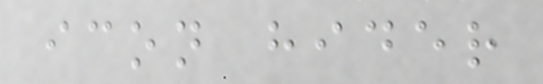icon hider
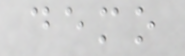demo
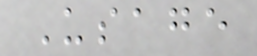Usage
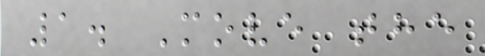1. Move the
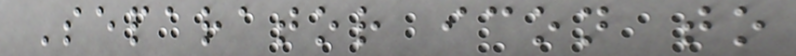Separator icon to
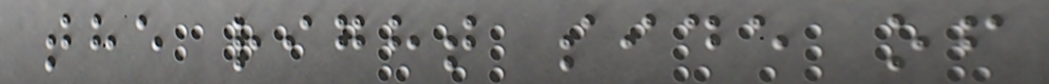the right side of
